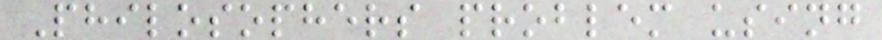Philosophers problem using
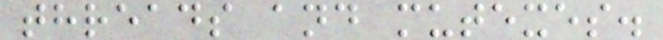threads and mutexes.
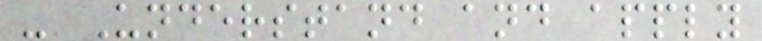- Understand and apply
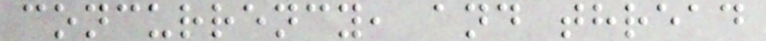concurrency, and thread
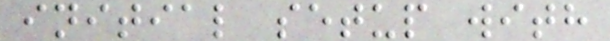initial setup with
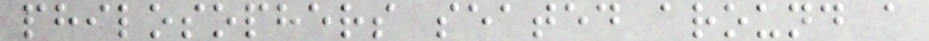philosophers seated around a
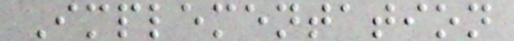Implementation
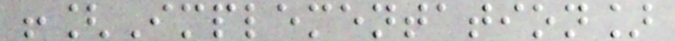![Implementation]
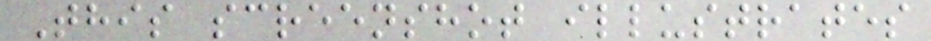This screenshot illustrates
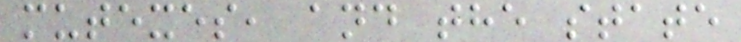mutexes, and the state
